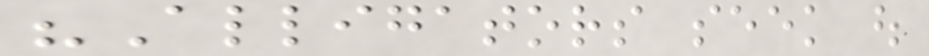"Alligators seek out
